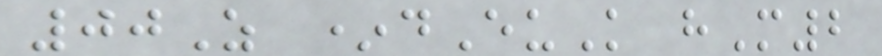00Z *dEuK hM2
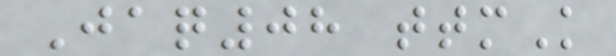Jaq08 ttmK
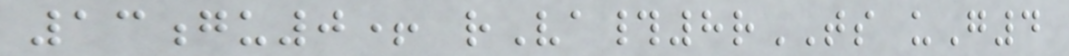13gu0+ rVa#8rTS uG4
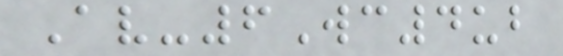Av-6Wc4ub
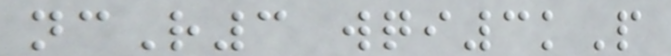ncR3 wqi3kP
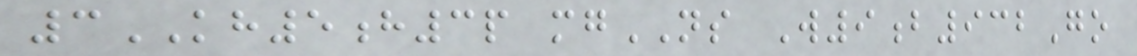3KH5h3p mgNS W9b932Go
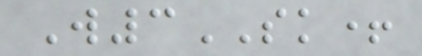W3SK+
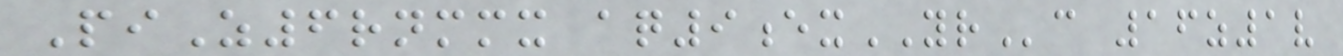PiZ6rnmmx aq9exYRc 16z1v
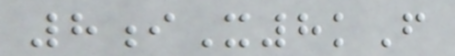8iX8kF
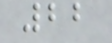22
